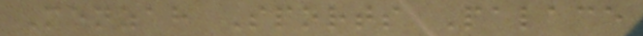Menzah Sports Palace
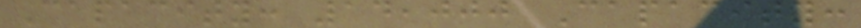Capacity: 14,000 Capacity:
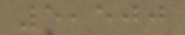5,500
